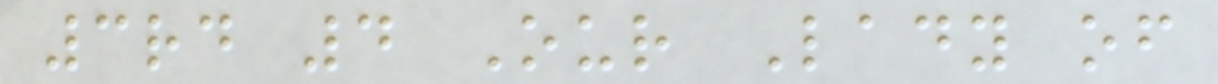3rd 4 Our Lady of
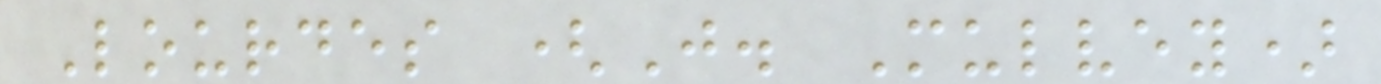Lourdes (J. Mulvey)
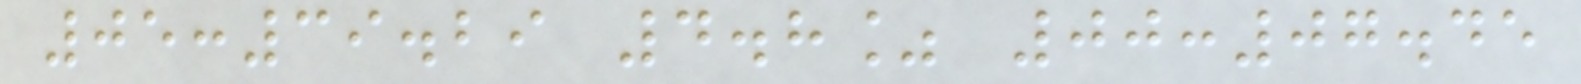05:39.29 4.8% 00:07.45
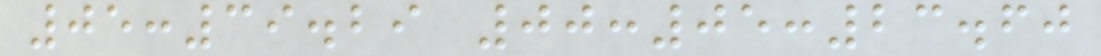05:39.29 00:05:23.60
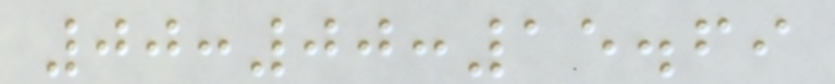00:00:15.69
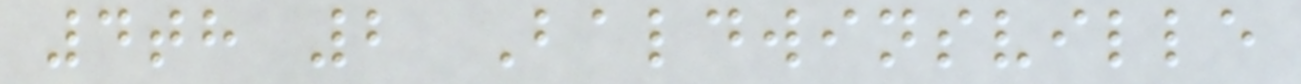4th 2 Baldwinsville
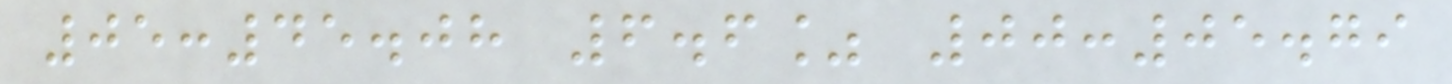05:45.08 6.6% 00:05.79
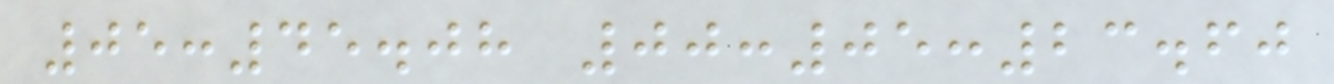05:45.08 00:05:23.60
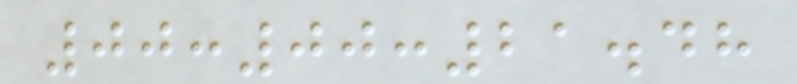00:00:21.48
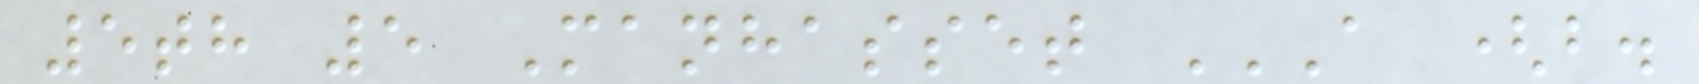5th 5 Manhasset A (B.
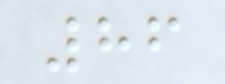86
